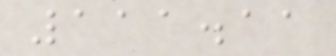111.11
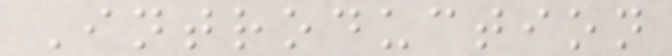Introduction
